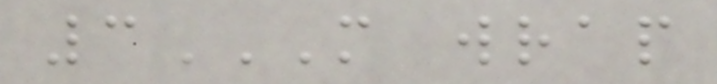3M WRAP
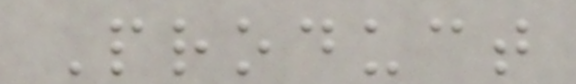Product
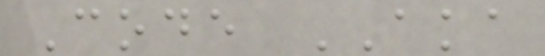Code AKA
